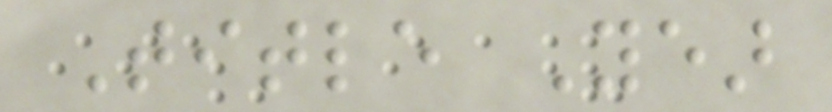Title Year
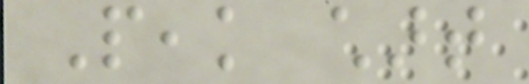Peak chart
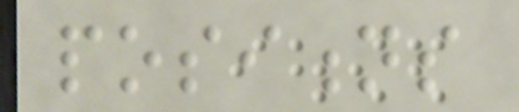positions
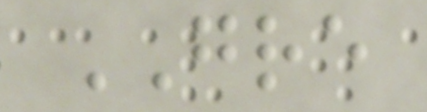GRE
